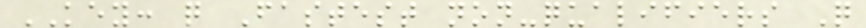KEY: q Fastest non-qualifiers Q
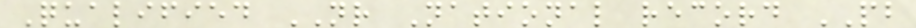Qualified NR National record PB
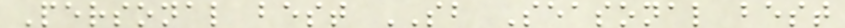Personal best SB Seasonal best
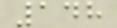148
